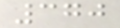370
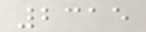2315
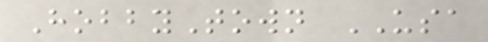HobbyTown USA
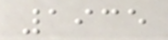1935
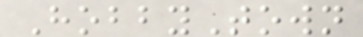HobbyTown
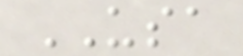USA
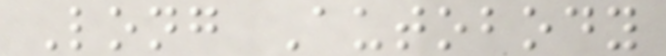Long Autobody
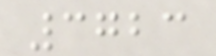3723
